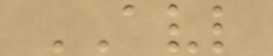AVL
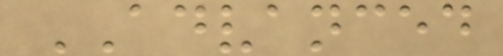ADVANCED
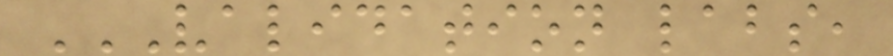VALIDATION LABS,
